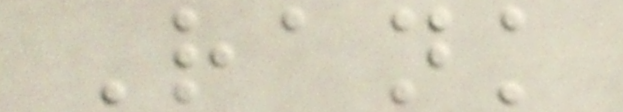Rank
